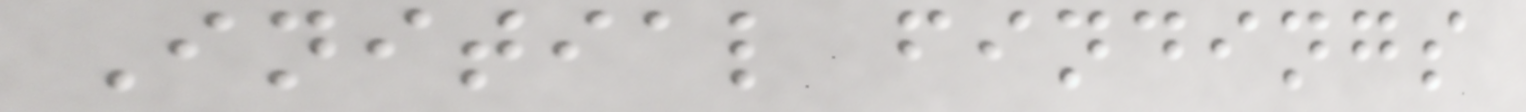Initial findings
